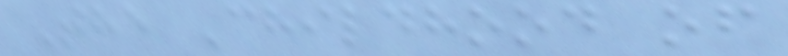The Childhood of
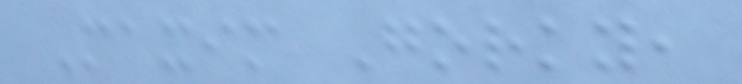Maxim Gorky,
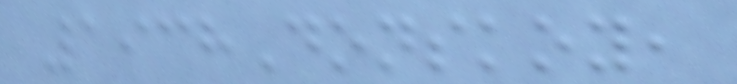1938Donskoy,
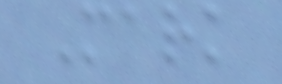Mark
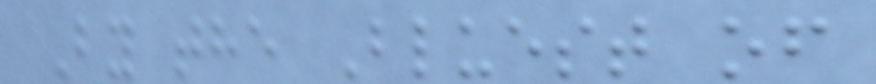By the Bluest of
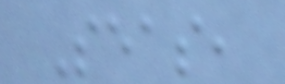Seas,
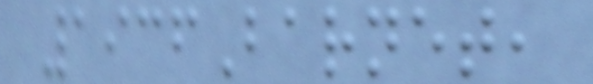1936Barnet,
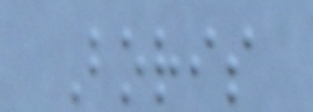Boris
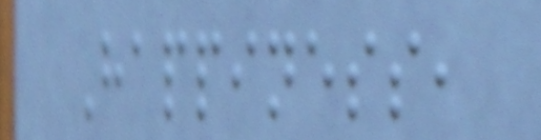Happiness,
